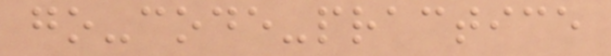go-code-practice
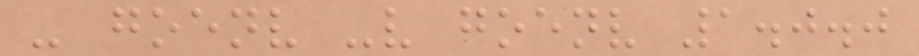- goenv -v goenv 1.0.0
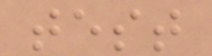test
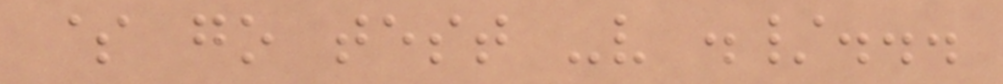$ go test -v ./...
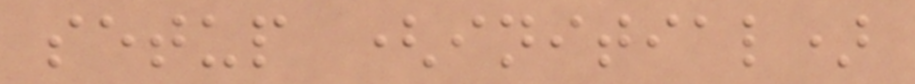setup (initial)
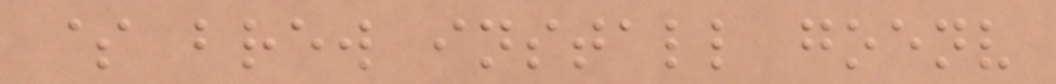$ brew install goenv
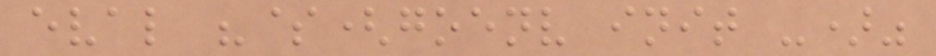eval "$(goenv init -)"
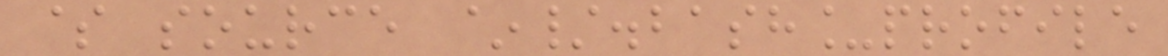$ source ~/.bash_profile
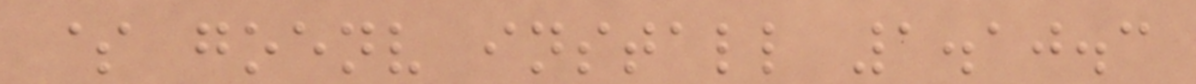$ goenv install 1.10.3
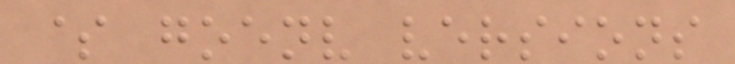$ goenv versions
